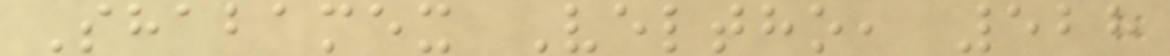Shabamex Veltho, 528
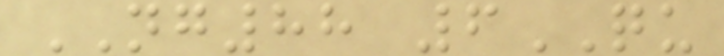NG88 6QU
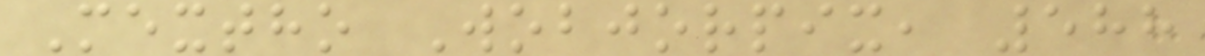Mextho Wobjorpix, 588
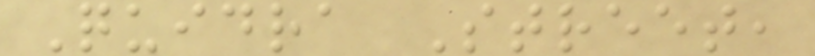Quidra Street,
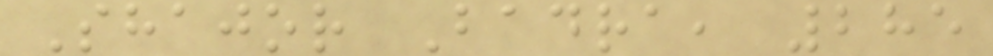Shajor Badra, 285
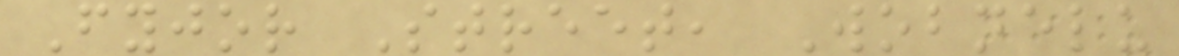Fyjor Street, Wobnelu
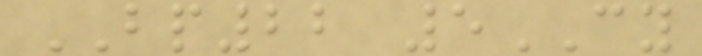BP22 5CY
